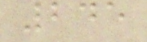245
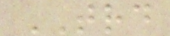TRD
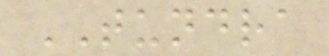TUNDRA
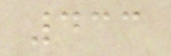433
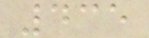435
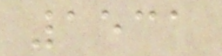1531
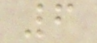6
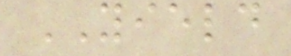YIELD
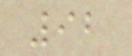92
